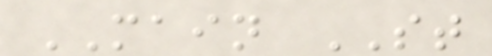MAIN ST
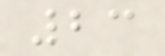23
